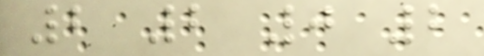2 2 0 2
